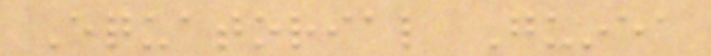Equatorial Guinea
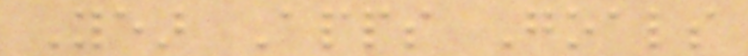Year Apps Goals
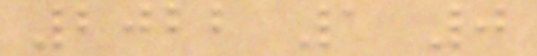2022 1 0
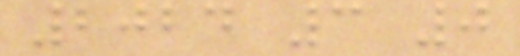2024 3 0
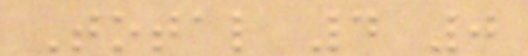Total 4 0
